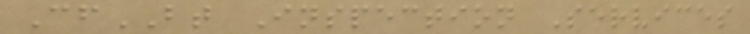CfBT Inspection Services
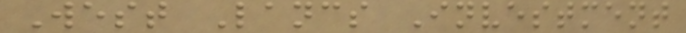West Lancs Investment
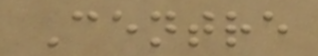Centre
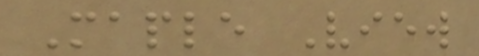Maple View
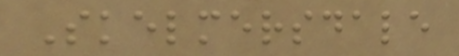Skelmersdale
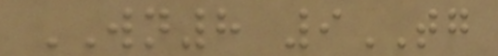WN8 9TG
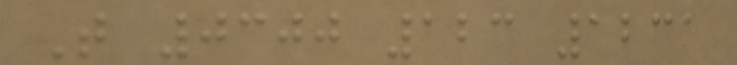T 0300 123 1231
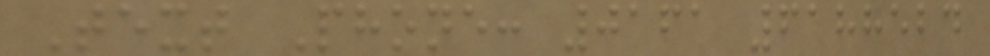Text Phone: 0161 6188524
